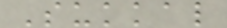Sukkal
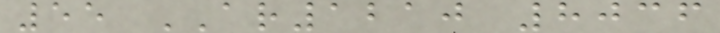55 AR1210 8036
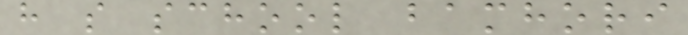h s school bamhori
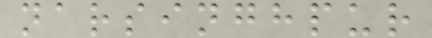narsinghpur
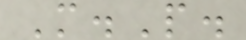M.P.
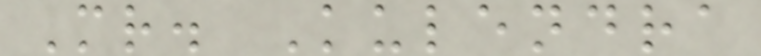Mr. Kulendra
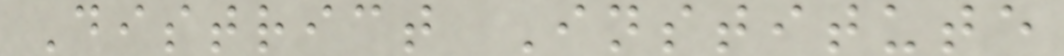District Institute
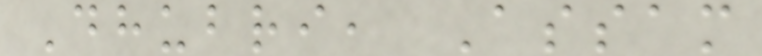Dhubri, Assam
